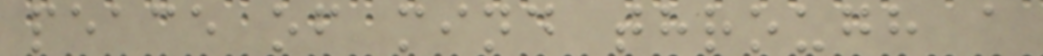peace of mind through a
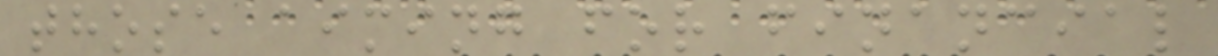those aiming for financial
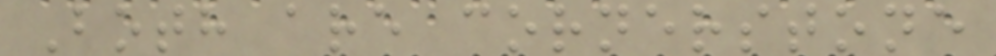Both are cornerstone
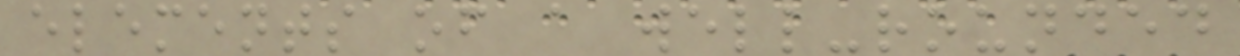elements of a well-rounded
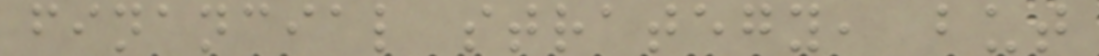financial strategy, but
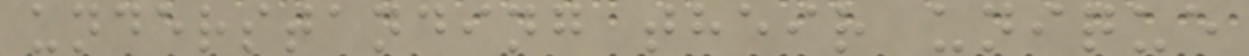understanding their unique
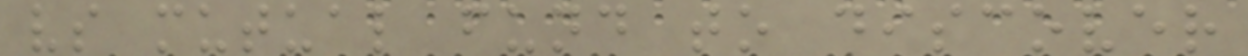vs mutual fund to discover
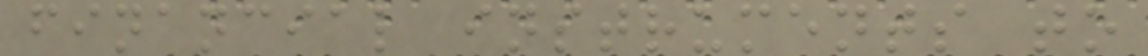financial instruments to
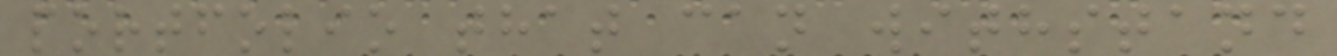portfolio that can withstand
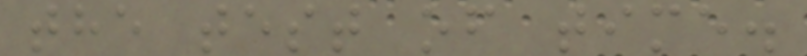the test of time.
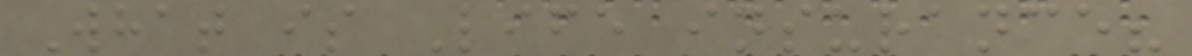What is Life insurance?
